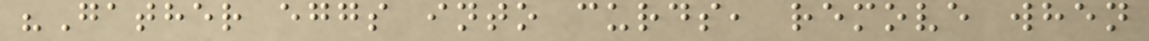"Gather eggs into curds, remove when
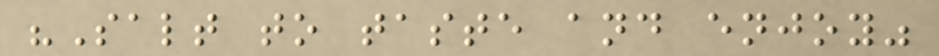"Salt to taste and enjoy"
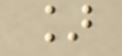]
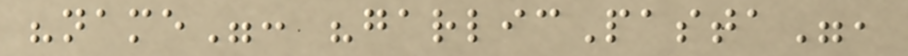"name": "garlicPasta",
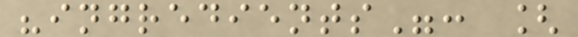"ingredients": [
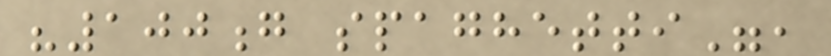"100g spaghetti",
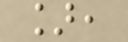],
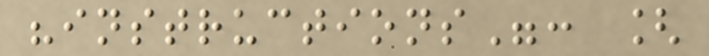"instructions": [
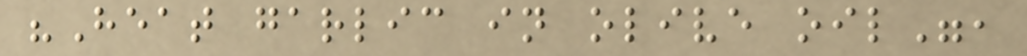"Heat garlic in olive oil",
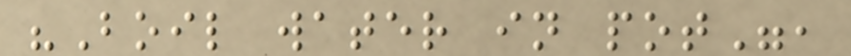"Boil water in pot",
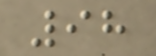98
